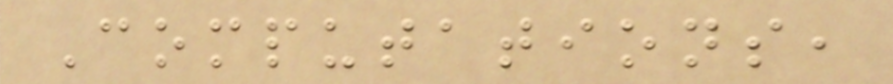Computations,
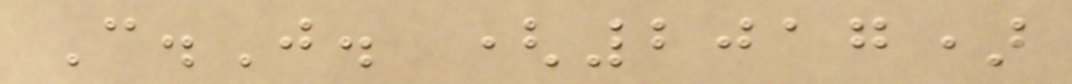C.J. (2017)
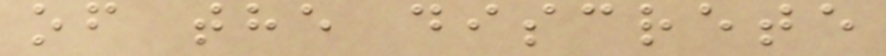of the discrete
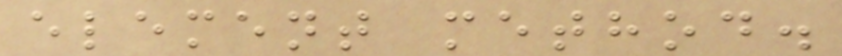element method.
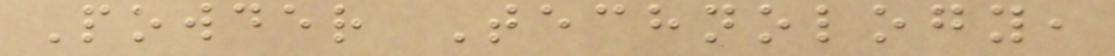Powder Technology,
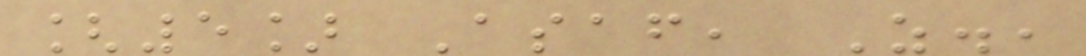[5] Asaf, Z.,
